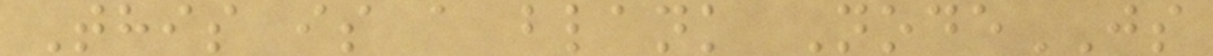This is a blank NodeJS
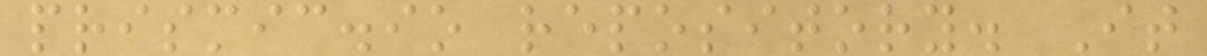prismic.io repository. It
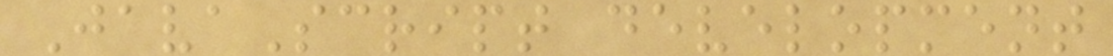JavaScript development
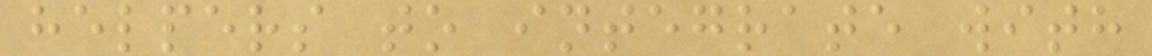helpers to integrate with
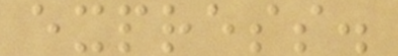express.
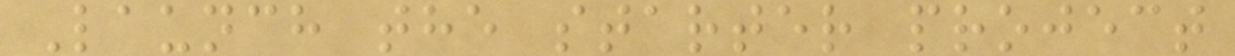Launch the starter project
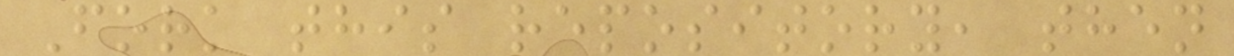Fork this repository, then
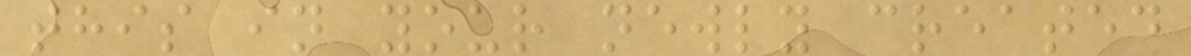this in your newly created
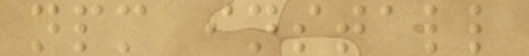npm install
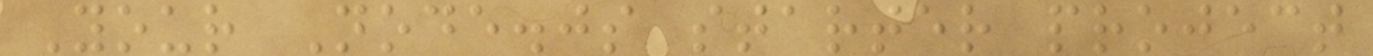Your Node.js starter project
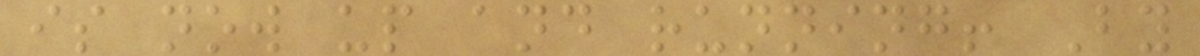is now up and running! By
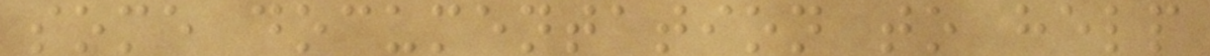some documentation to help
